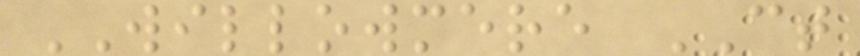WILLOWMERE CT
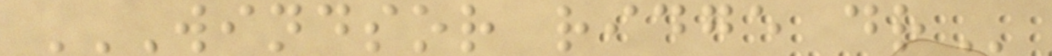WINDSOR RIDGE DR
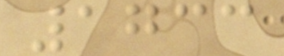1733
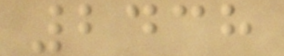2438
